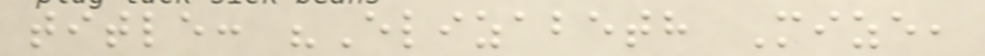title: "Elizabeth Mize,
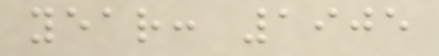year: 1905
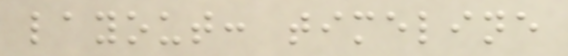layout: timeline
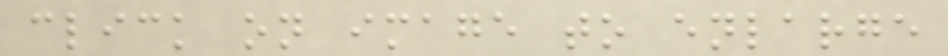click on image to enlarge
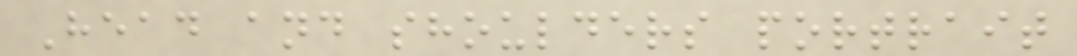Head and shoulders portrait
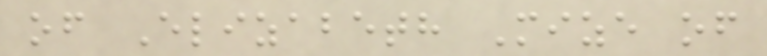of Elizabeth Mize of
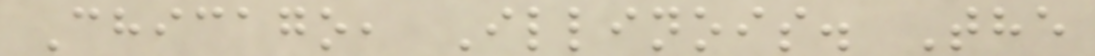Chicago, Illinois. The
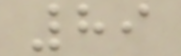89
